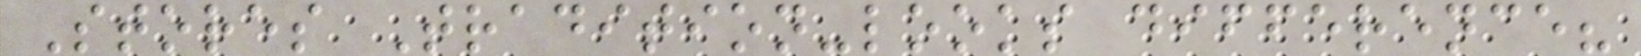Stores Tradition-looks difference?
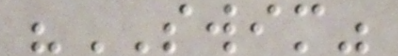"SWIM"
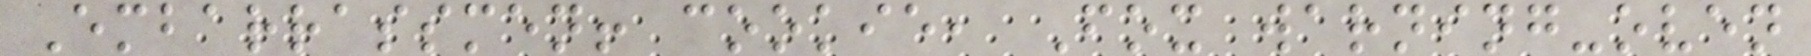Embarrassmen! cookie, Fox warning-oven
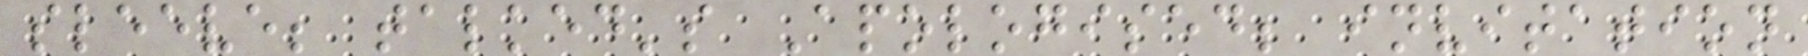sleeve; talked's Apologised; invitation
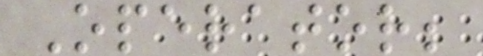Operator;
